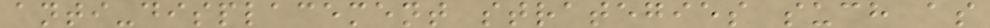anti-displacement strategies such as
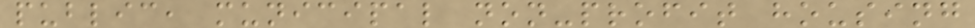public, municipal non-profit housing
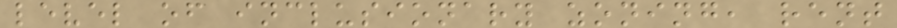level of inclusionary zoning, rent
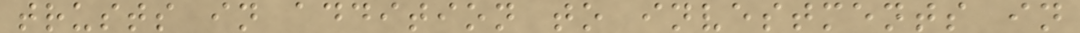trusts in addition to investments in
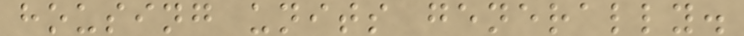housing units generally.
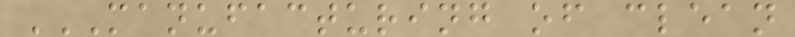MANUFACTURING OF CLEAN
